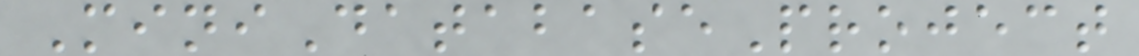MiniDatabaseProject
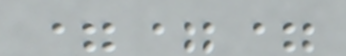===
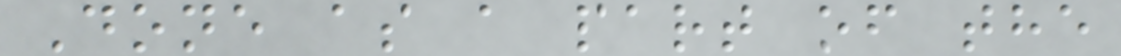Done as a part of the
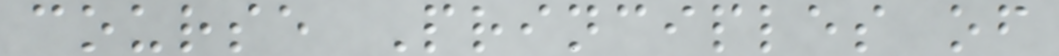course Principles of
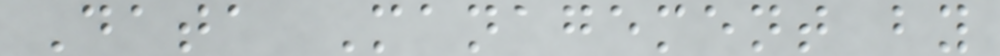Data Management by
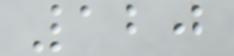120
